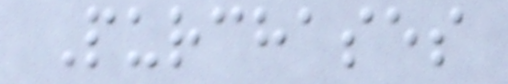Purchases
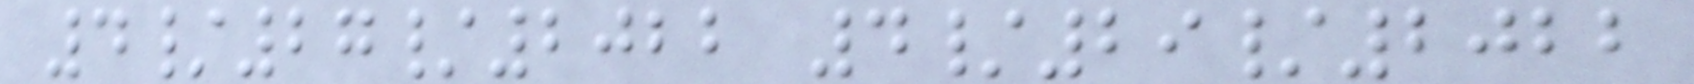4/27/2022 4/29/2022
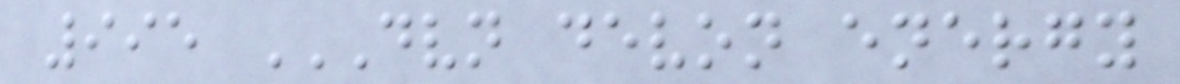995 DVN DEVON ENERGY
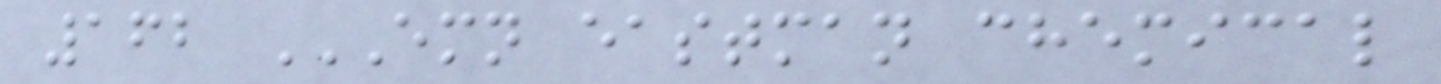162 EMN EASTMAN CHEMICAL
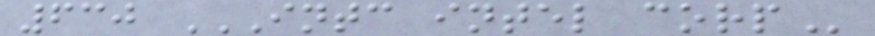630 INTC INTEL CORP
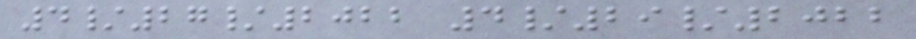4/27/2022 4/29/2022
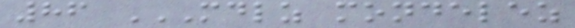86 MDLZ MONDELEZ
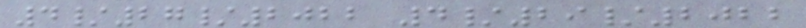4/27/2022 4/29/2022
